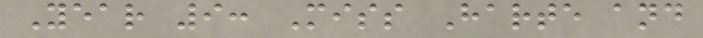Year 9: Miss Harte and
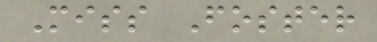Miss Foster
